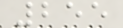255
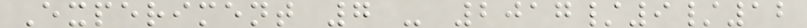Experiment 7 - 2017/9/12
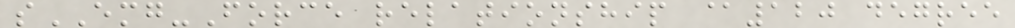sEMG-Force relationship @120 degree
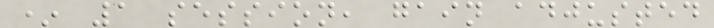* 1 session, gain adjusted
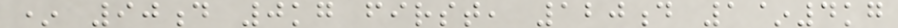* 90d 0kg first, 120d 1~4kg
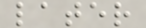later
